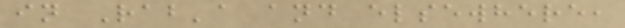in Rab'a and elsewhere,
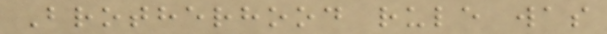Brotherhood rule was
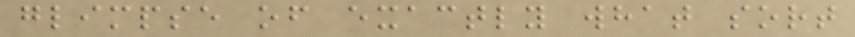glimpse of exactly what sort
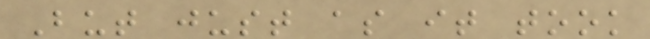But just as it took
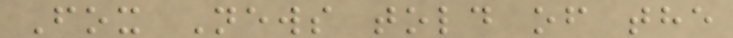Fox News told of the
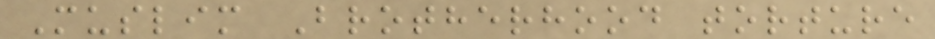Muslim Brotherhood torture
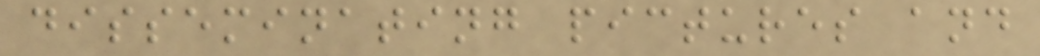disseminating pictures and
